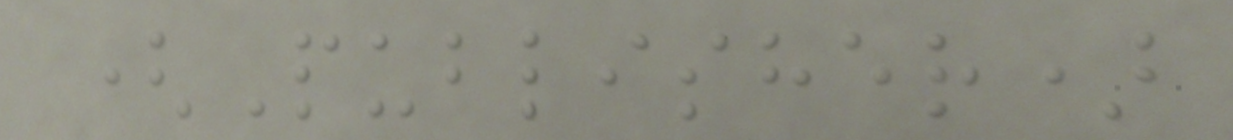(Publisher)
